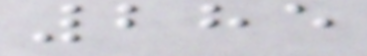285
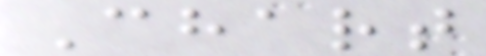Chart
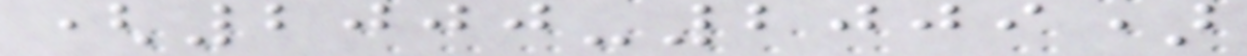(2000-2009)
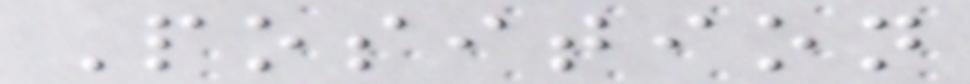Position
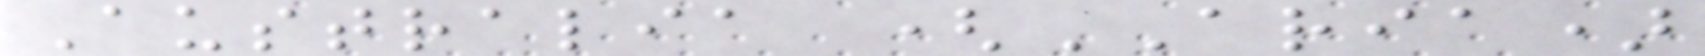Australia (ARIA)
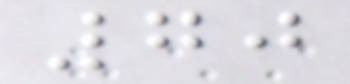70
